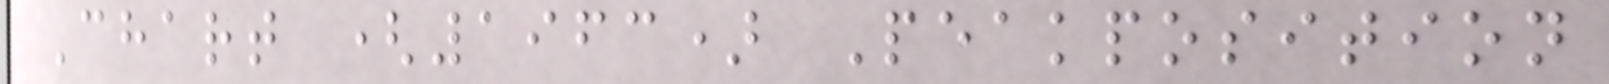Chart (1963) Peakposition
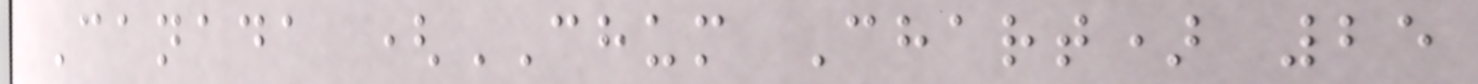Canada (CHUM Chart) 25
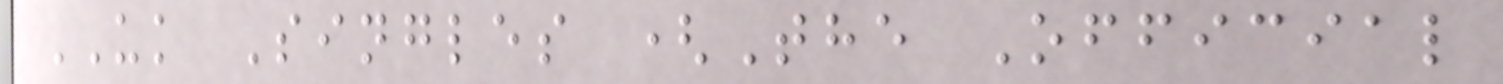UK Singles (The Official
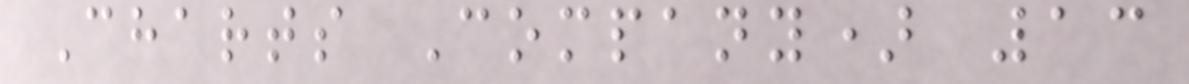Charts Company) 13
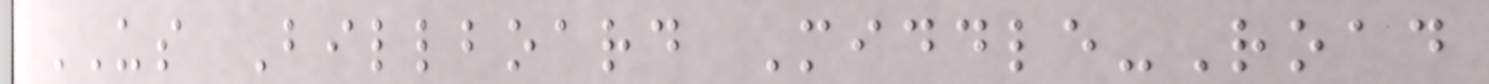US Billboard Middle-Road
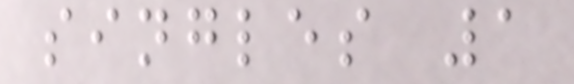singles 1
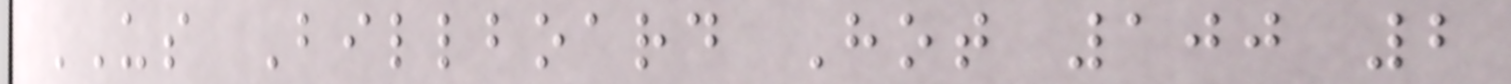US Billboard Hot 100 2
